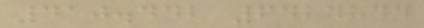410.442 6424844
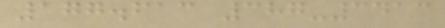177.613 387-3413
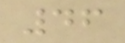46
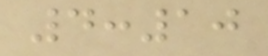4:10
